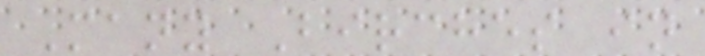Many Birches in
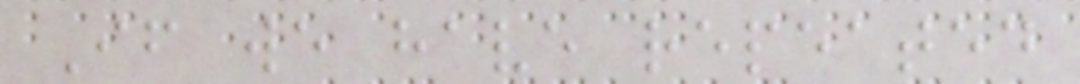If we have repeated
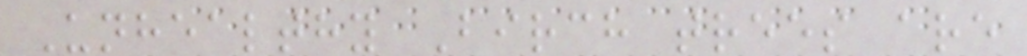Unhealthy Birch trees are
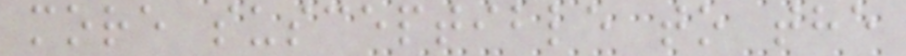more susceptible to the
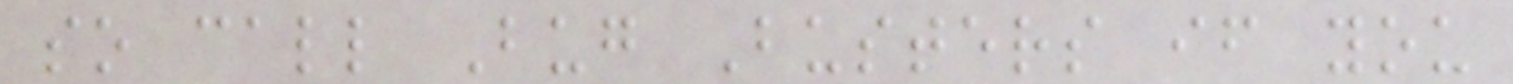so call Bug Busters if you
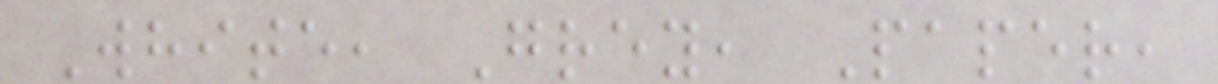White, Grey, Paper,
